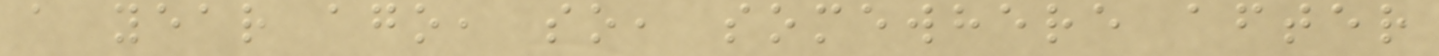a year ago, so, somewhere after
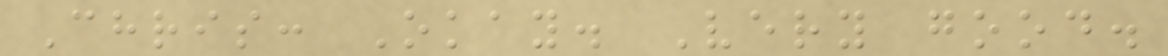Chris: Okay. Very good.
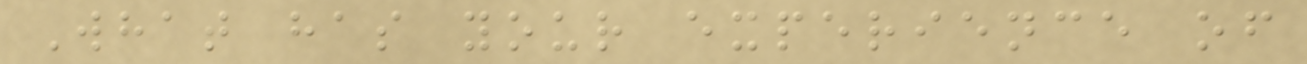What has your experience of
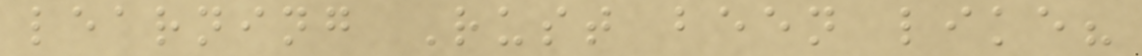learning Rust been like?
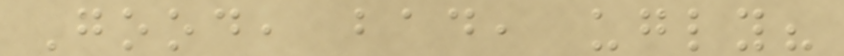Good, bad, ugly?
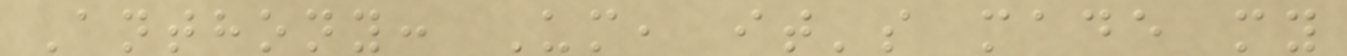Anthony: Um, it's made my
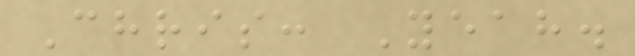Chris: Yeah.
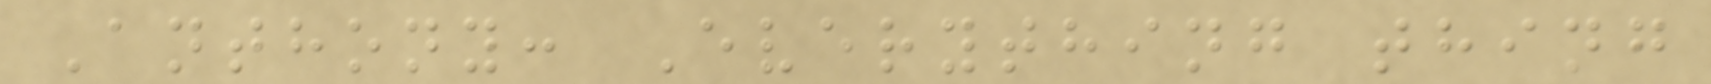Anthony: Everything thing
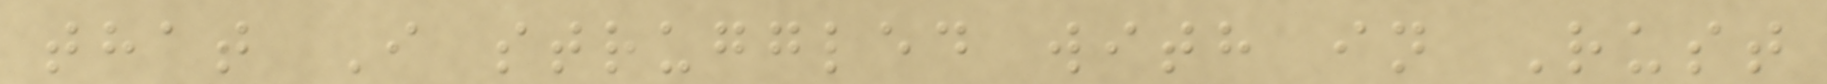that I struggled with in Rust
